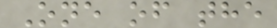One of the
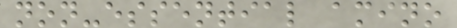non-essential amino
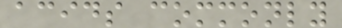acids commonly
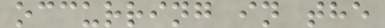occurring in the
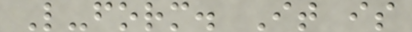L-form. It is
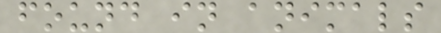found in animals
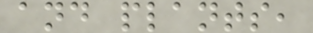and plants,
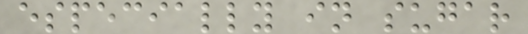especially in sugar
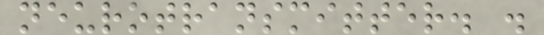neurotransmitter. .
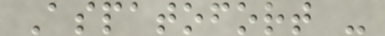Aspatofort -
